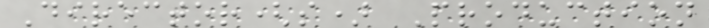Director(s) Production
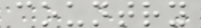country
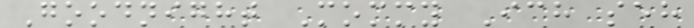Goodnight Mommy Ich seh
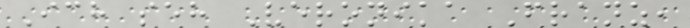Ich seh Veronika Franz,
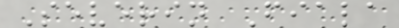Severin Fiala
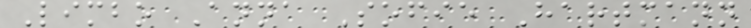Limbo Anna Sofie Hartmann
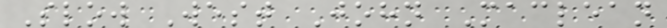Slow West John Maclean
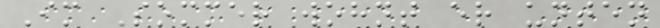Im Sommer wohnt er unten
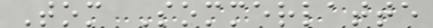Tom Sommerlatte
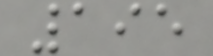195
